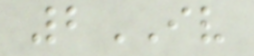2IV
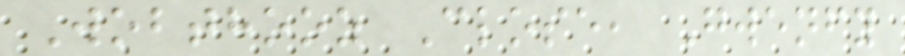Wobthooz Close, Gwenfy
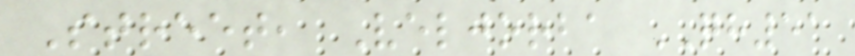Street, Veljorba QH51
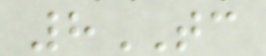8TC
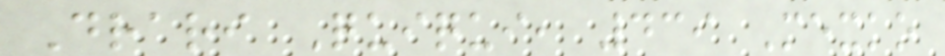Drari Quiqui, 439 Mexko
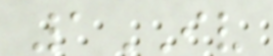1IV
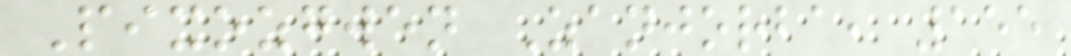Pixozgwen Zanjorba, 155
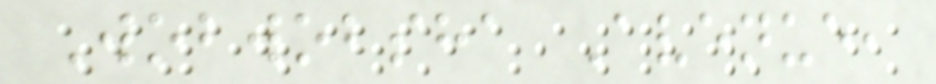Wobwobsha Avenue,
